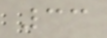33
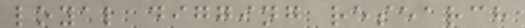loyal digging research
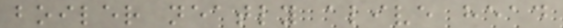boiler neatly alive head
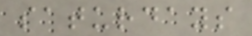saturdays
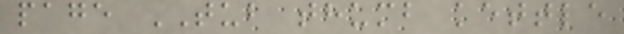page TUB thumb kettle
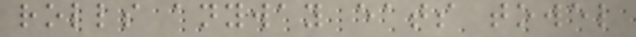rolls anyway eats towel
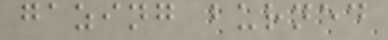gazing burned
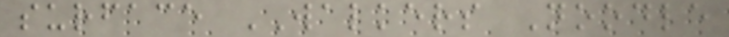surface WALKERS Noodle
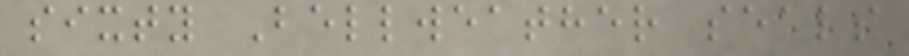sixty Bellweather seals
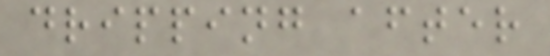dripping after
